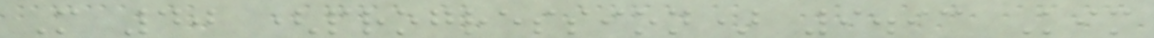M 40 (progression) 9.93 Kim
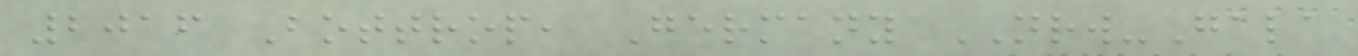2016 Bottrop, Germany NRW-Gala
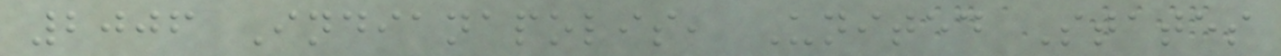2006 Indianapolis, United States
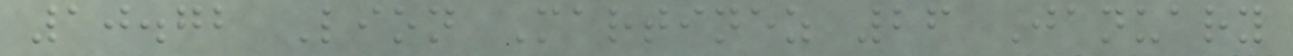10.72 Lion Martinez 26 January
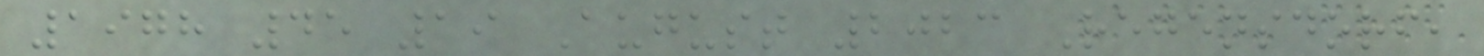1978 45 19 August 2023 Regensdorf,
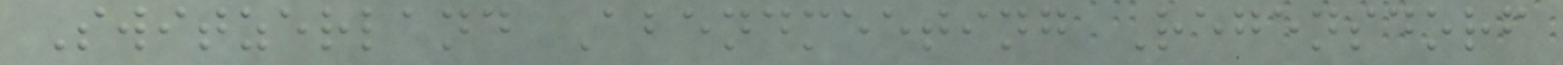Switzerland Abendmeeting Regensdorf
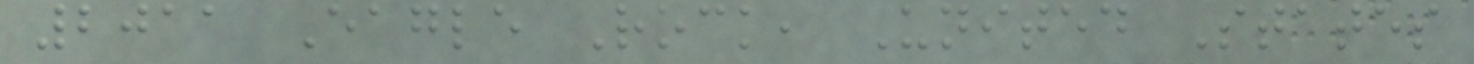2011 Eagle Rock, United States
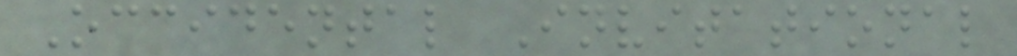Occidental Invitational
